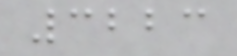3223
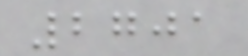2701
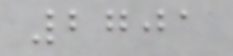2701
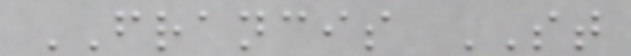FRANCIS ST
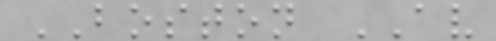BOSTON AV
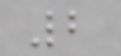2
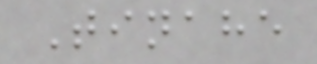Tinahe
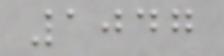1047
